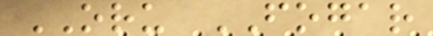ORU FOGAR
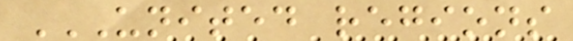UNITED REGIONS
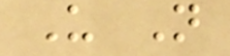U N
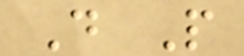D P
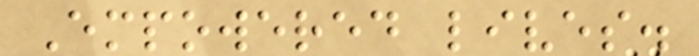Empowered lives.
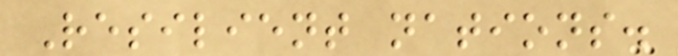Resilient nations.
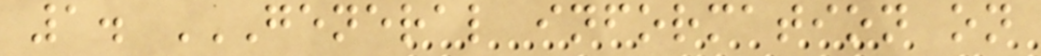1. GENERAL INFORMATION ON
